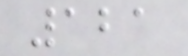121
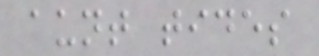aunt tides
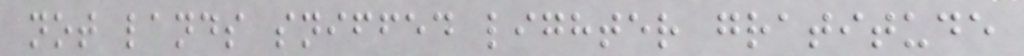not lands sniffed lighter gratitude
